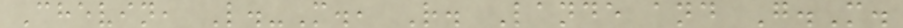Chevin, L.-M., R. Lande and G.M.
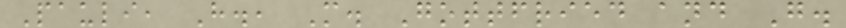Pauli, H., M. Gottfried and G.
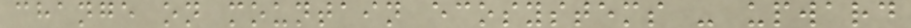change on mountain ecosystems - upward
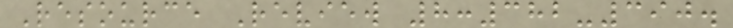Resource Review 8:382-390.
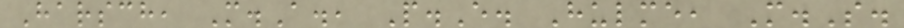Harsch, M.A., P.E. Hulme, M.S.
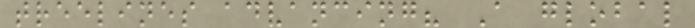treelines advancing? A global
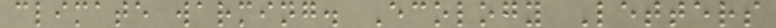climate warming. Ecology Letters
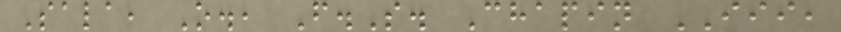Sala, O., F.S. Chapin III,
